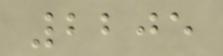2205
